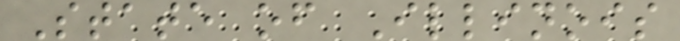State of Illinois
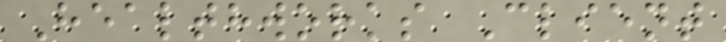Healthworks Client
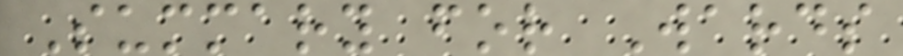Summary for Wards
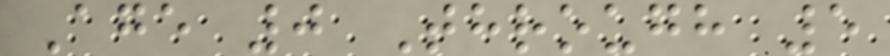Age 0 Through 5
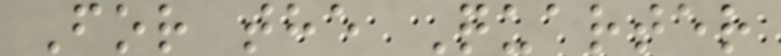For the Quarter
